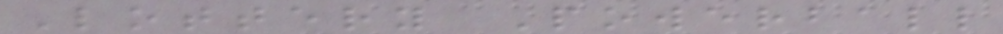Lottery Powerball
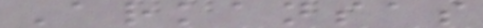Arkansas
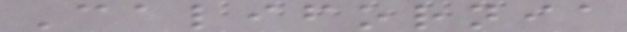California
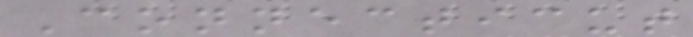Connecticut
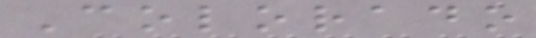Colorado
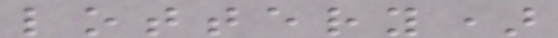lottery)
